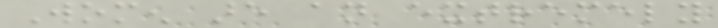Women are an extremely
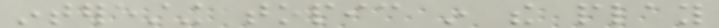interesting topic in the play
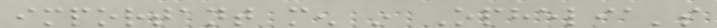important men in Ophelia's
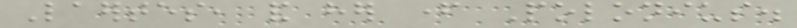Laertes, and her father Polonius.
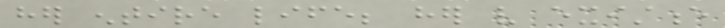her entire life; her very existence
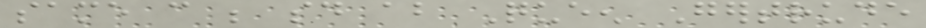same can be said about Queen Gertrude
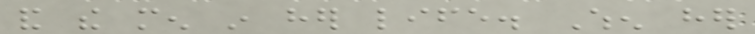and the men in her life. When her
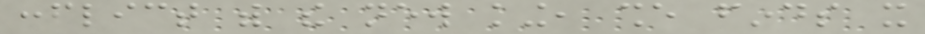conflict with the new king, she finds it
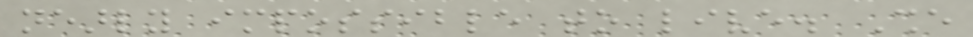nearly impossible to live. She
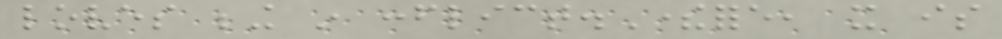loves being in conflict.Therefore, it is
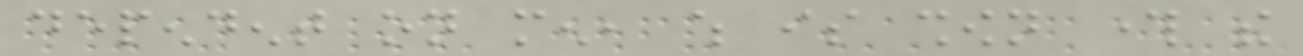dependent on men, which is shown through the
